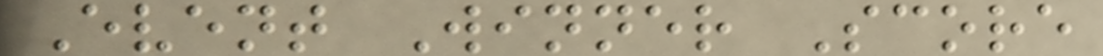Event Winner Score
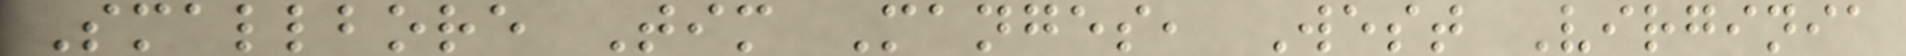Smallbore Tim Manges, West Virginia
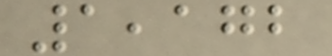1,172
